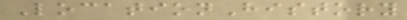LocationHistory
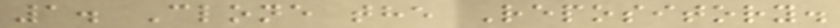1. Clone the Repository.
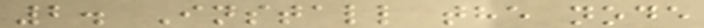2. Install the node
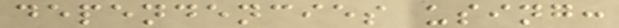dependencies using:
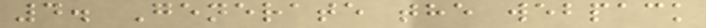4. Generate the webpack
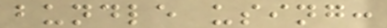bundle using:
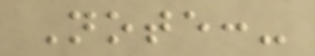Note:-
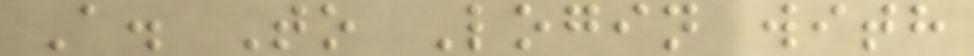A. To Login with
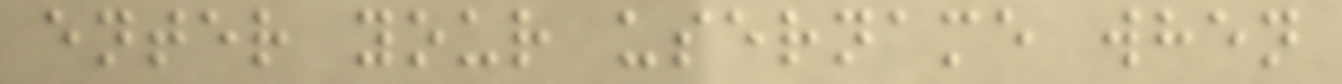enter your username when
